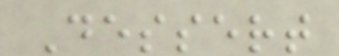Dessert
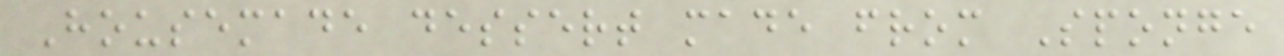Housemade dessert made from Sponge
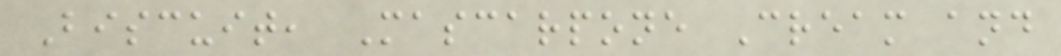Biscuit, Mascarpone Cream and
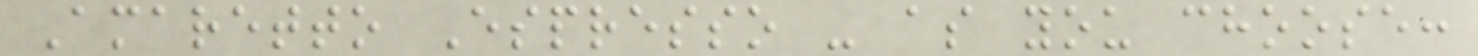Amaretto Espresso - as you choose:
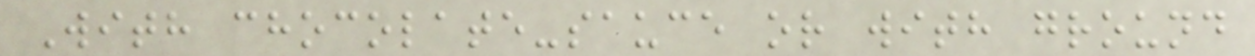With chocolate-sauce or with ground
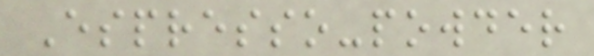Espresso-powder
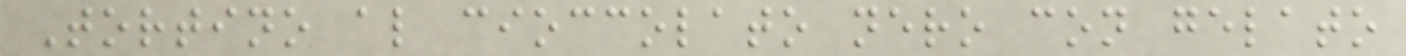Tortino al cioccolato nero con gelato
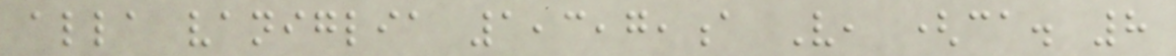alla vaniglia 1,3,7,a V, (ca. 8
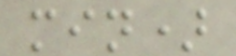min)
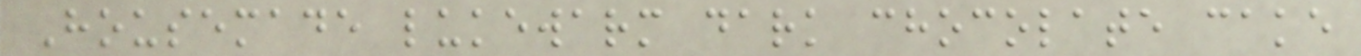Housemade lukewarm dark chocolate cake
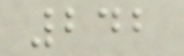242
